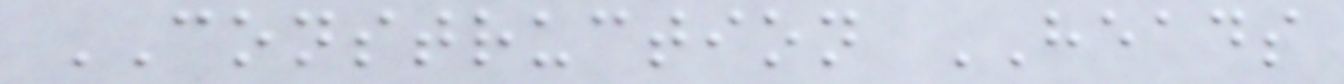CONSTRUCTION HEADS
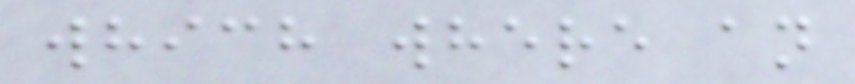which where an
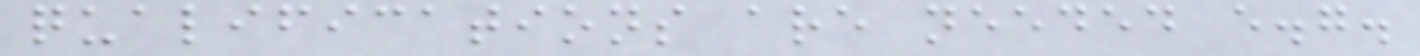qualifications are needed e.g.
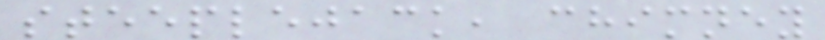steeplejack, chimney
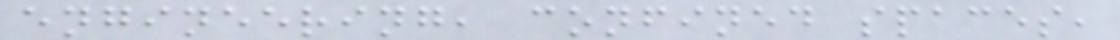engineering, confined spaces,
